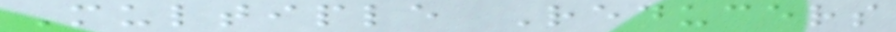Multiple Reducers
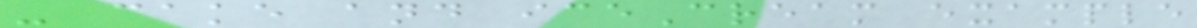- cake and iceCream example
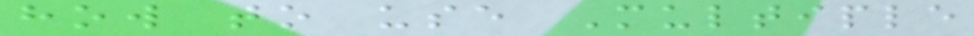how to use Multiple
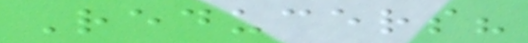Reducers?
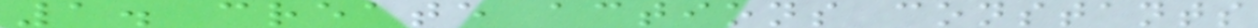1. create actions constants
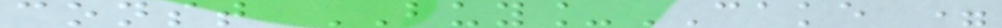const BUY_CAKE =
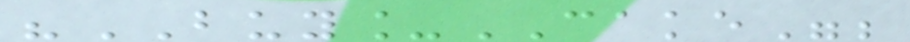"BUY_CAKE";
